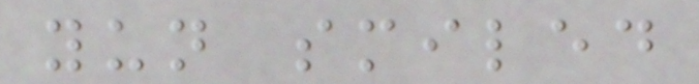yun smiled
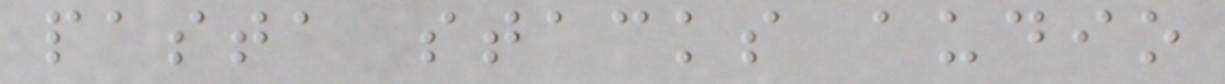pasta stacks audio
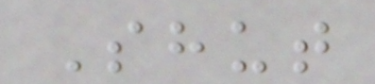Shut
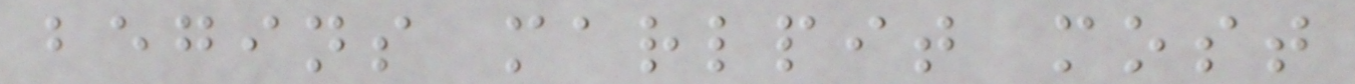begins marlpit most
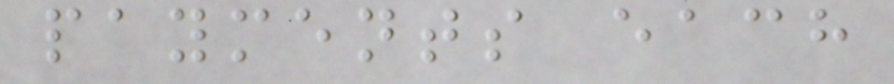payments each
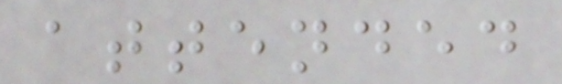attended
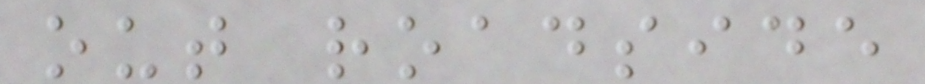out roadside
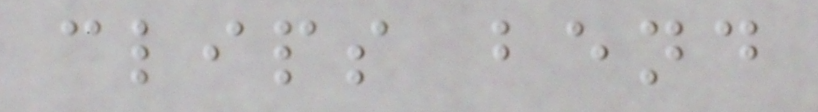clips bend
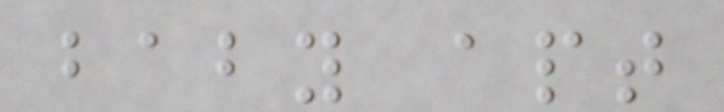baby apt
